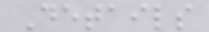Details
